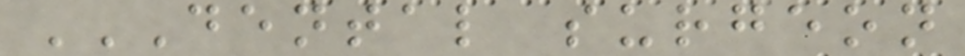DENTAL SURGEON
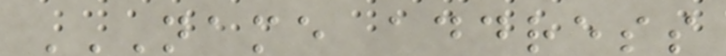NAME ADDRESS
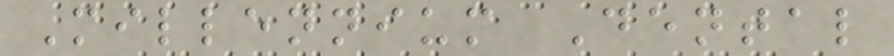Millennium Dental
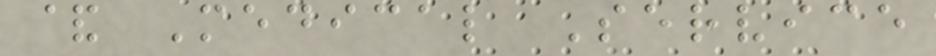& Medical Service
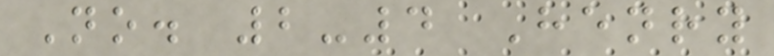No. 2-4 Henry
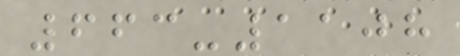663-1108
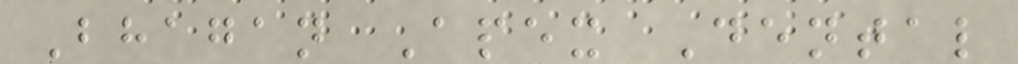Bhagan Apex Dental
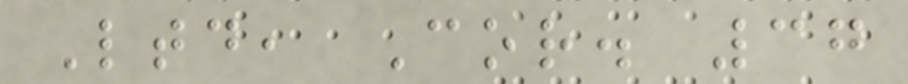Ltd, Cor. 37
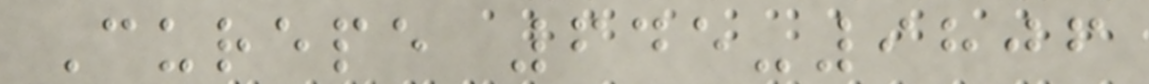Curepe 645-9806
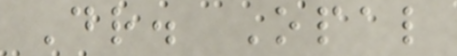Dr. Opal
